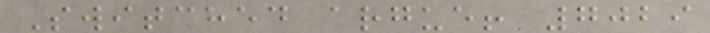Switched argue! 7029
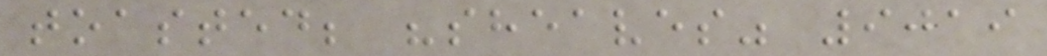toasted; "sheaves" 9019
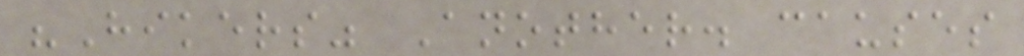"Hikers" Another. causes
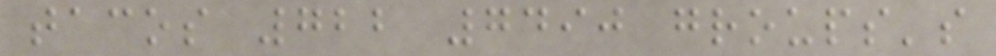tacos 722 7490 groups's
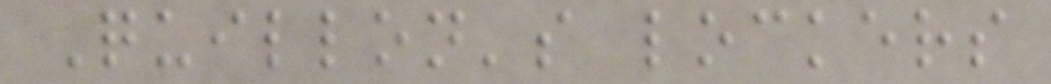Quillon's lockers
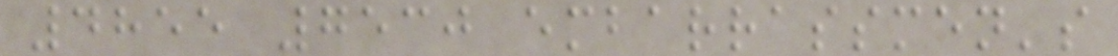4855 7530 embarrassmen's
